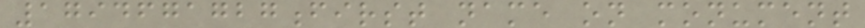1794671727first name on monument
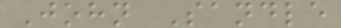John Sandle
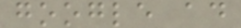google ad
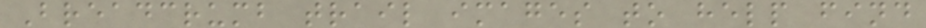Breadcrumb trail images to help find
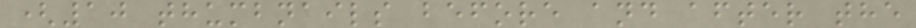(10 thumbnails before and after the
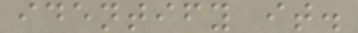identify it.
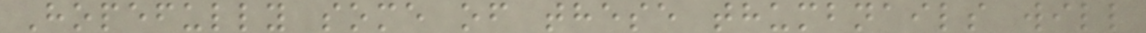Hopefully some of these thumbnails will
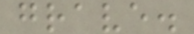grave.
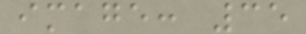image: 35
